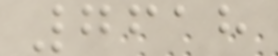7618
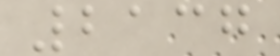2137
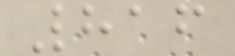816
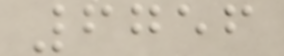6756
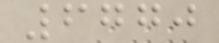6770
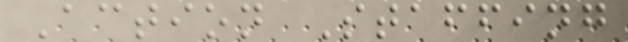Action Staffing
